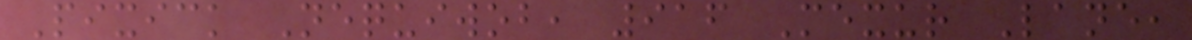Pixick Nequiwob, 916 Mexur Lane,
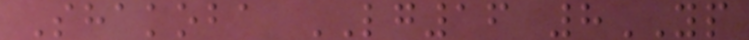Shakoba LG16 8YP
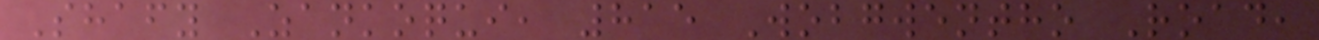Shafy Zankoqui, 815 Wobgwentho Road,
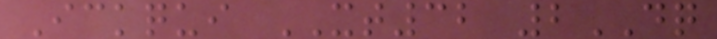Ickqui XT32 2DQ
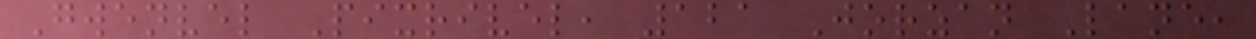Gwenvel Pixrivel, 121 Jorzan Lane,
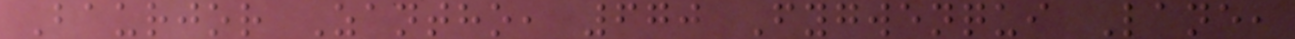Baurjor Zantho, 670 Fygwenqui Lane,
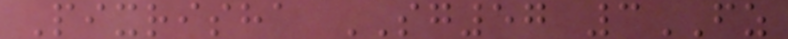Pixrisha SG57 3FZ
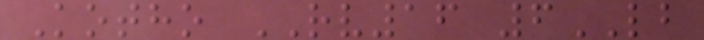Kotho RV16 6LB
